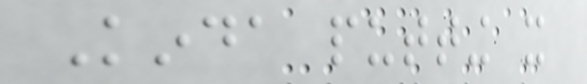Kinda putting it
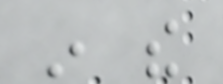in the
